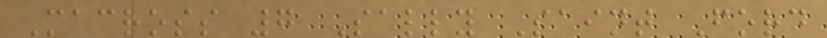Macross 7 Sally Saint Ford
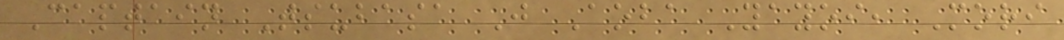Captain Tsubasa J Aoba Yayoi, Mori
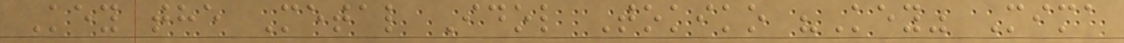Key the Metal Idol Tokiko "Key" Mima
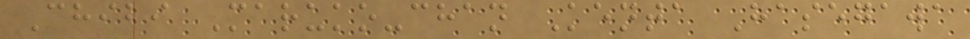Chibi Maruko-chan Kenta Hasegawa
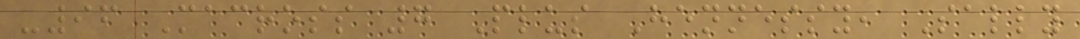-96 Macross 7 Plus Hennessy, Sally
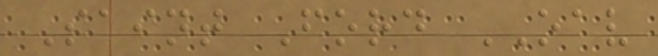Saint Ford OAV
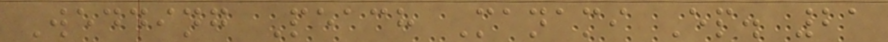Wedding Peach Manami Ep. 21
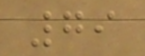79
